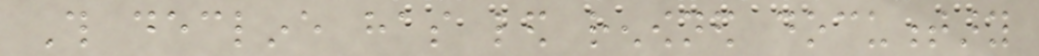This decline has led renowned documentary
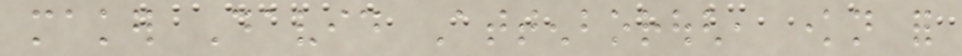maker David Attenborough, known for
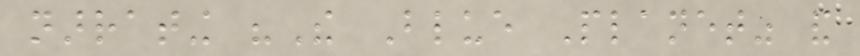narrating "The Blue Planet" and
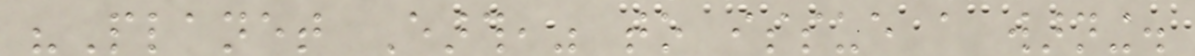"Planet Earth," to issue a warning.
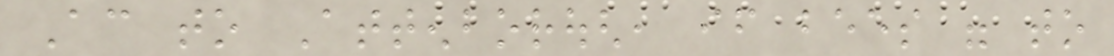According to Attenborough, if bees were to
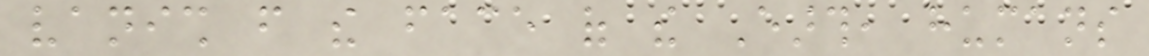vanish from the face of the Earth, humans
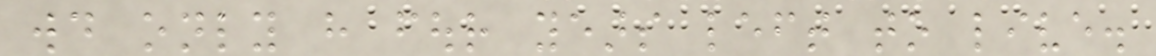would only have four years left to live.
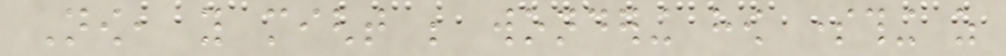Now, you might be wondering how something as
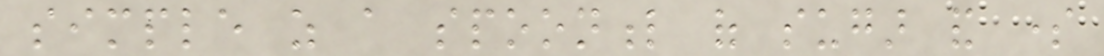simple as a spoonful of sugar and some
